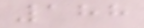188
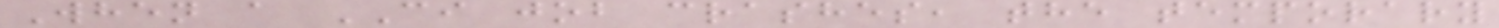When a CI job crashes, the temporary
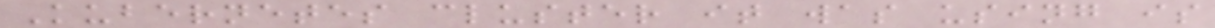Kubernetes cluster it was using is
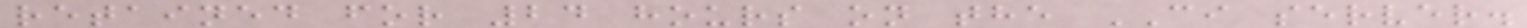retained for 24 hours on the CI server.
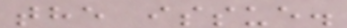the issue.
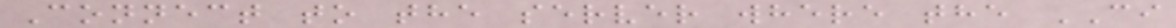Connect to the server where the CI
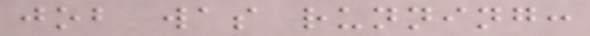job was running:
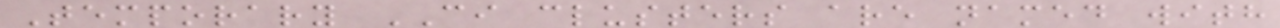Temporary CI clusters are named with
